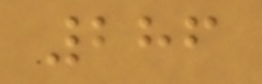286
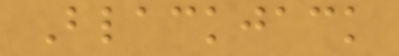Blackjack
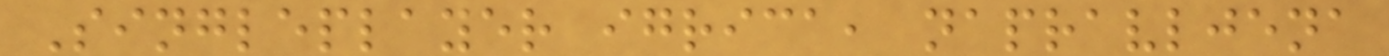Singleplayer igrica, napravljena
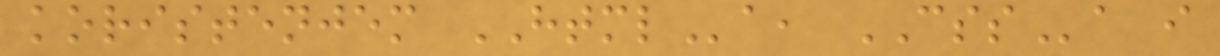koristenjem HTMLa, CSSa i
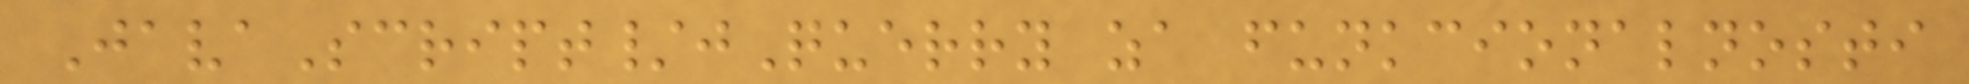JavaScript/jQuerry za funkcionalnosti
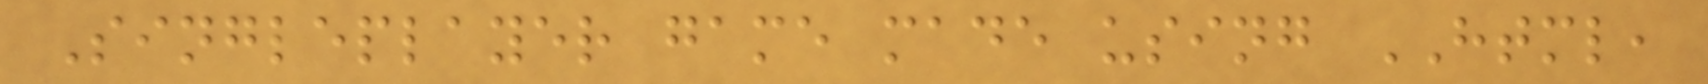Singleplayer game made using HTML,
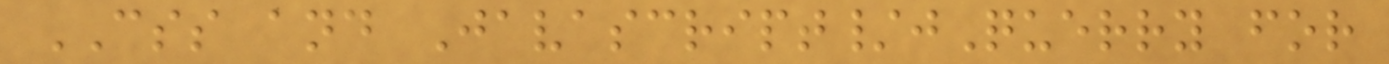CSS and Javascript/jQuerry for
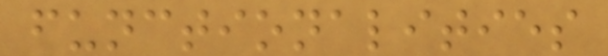functionalities
